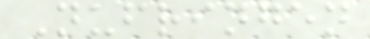Nufringen
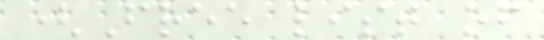(Free list of
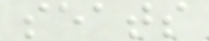seats
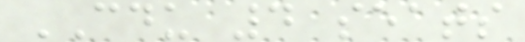CDU 4 seats
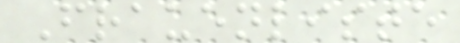Frauenliste
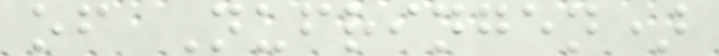of Nufringen)
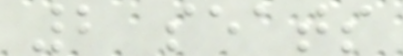2 seats
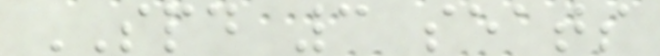SPD 3 seats
